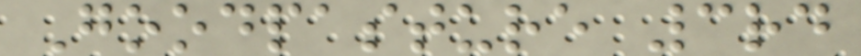Goodpasture 3rd
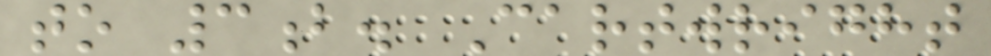to 3b. Cartwright
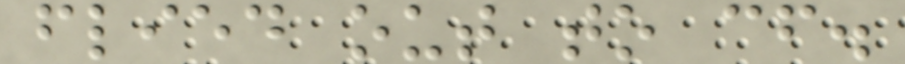flied out to cf.
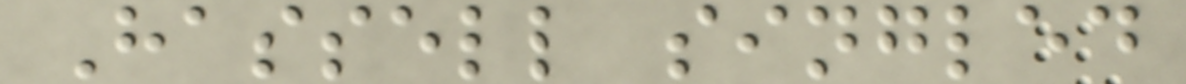Hassell singled
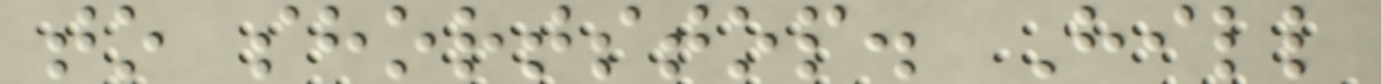to shortstop. Hill
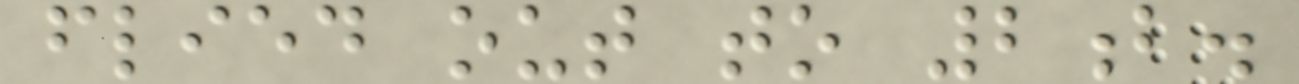flied out to 2b.
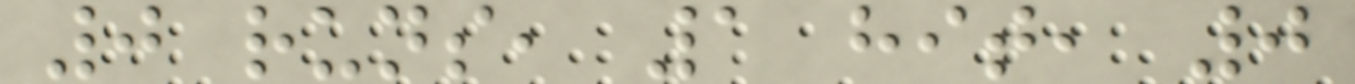0 runs, 1 hit, 0
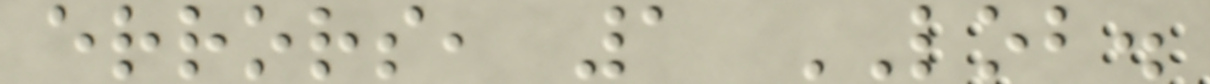errors, 1 LOB.
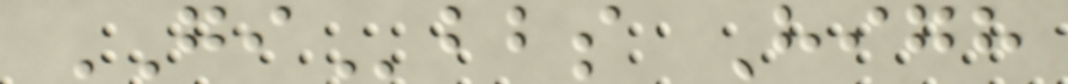GIbbs High
